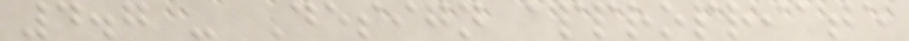4.7 - Design appropriate
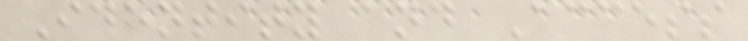Identity and Access
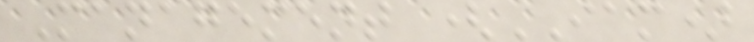Management (IAM)
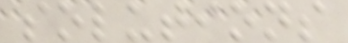solutions
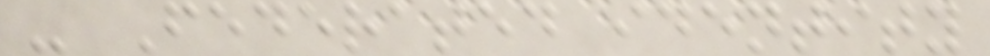- Federated identity
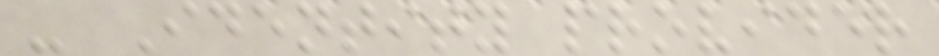- Identity provider
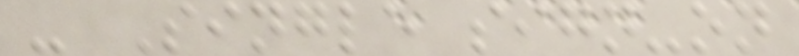- Single sign-on
